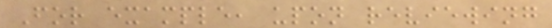For example, upon reviewing
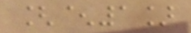[^1]
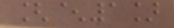[^1]
